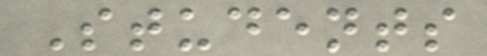Students
